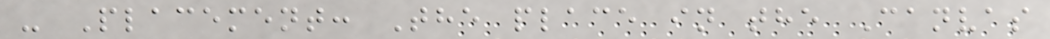- Placement: The place in the Canvas
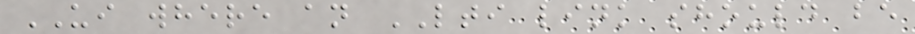UI where an LTI link should be
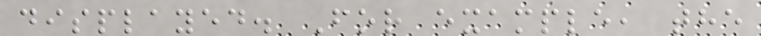displayed. For example, the
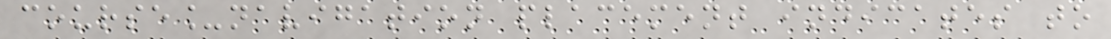course_navigation placement indicates to
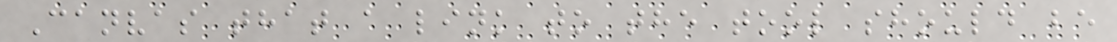Canvas that a link to the tool should be
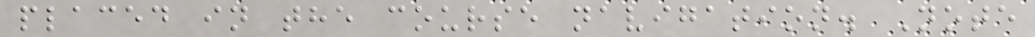placed in the course navigation. Note
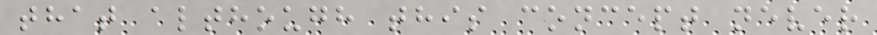that although this concept never
